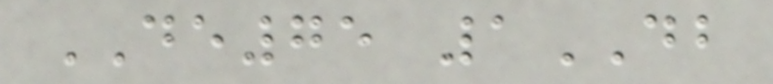DE75 1DB
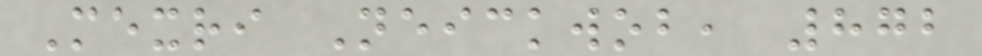Mexri Neickwob, 872
